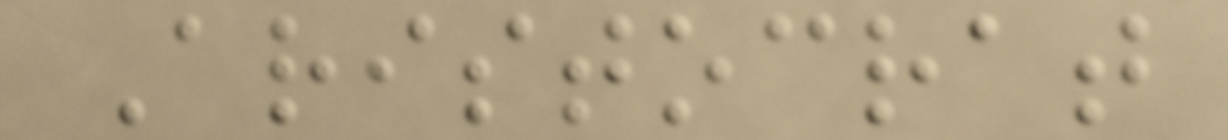Aristocrat
